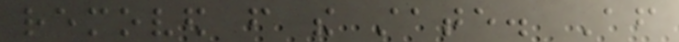removed from the state. After
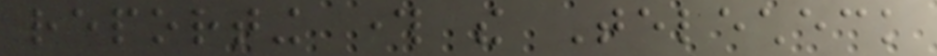reporting through the Telecheck
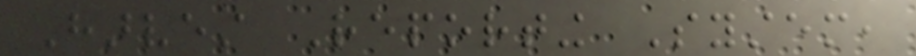Harvest Reporting System,
